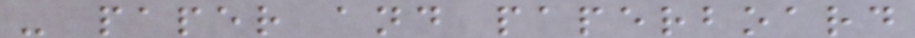- paper and paperboard
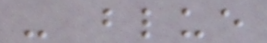- blue
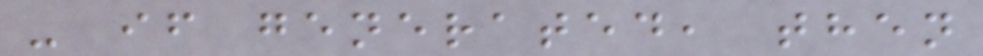- if generated, then
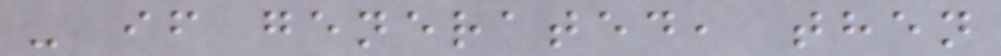- if generated, then
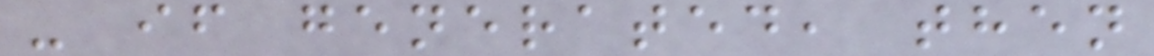- if generated, then
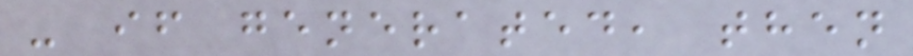- if generated, then
